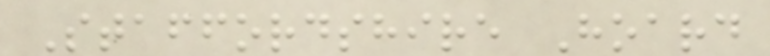Staffordshire Hoard
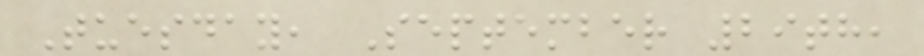Tuesday, September 29th,
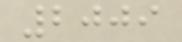2009
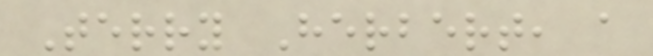Terry Herbert, a
